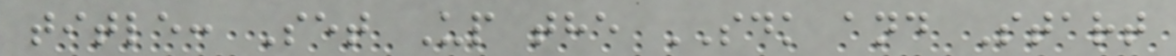title: Set Up the SDK and Start
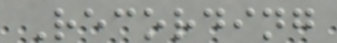Recording
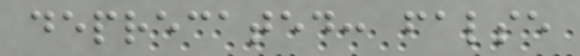deprecated: false
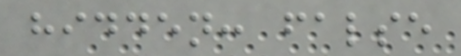hidden: false
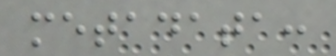metadata:
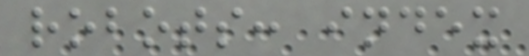robots: index
